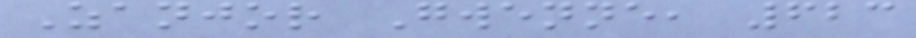Zanjor Gwenne, 623
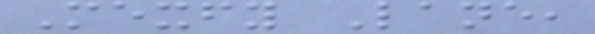Mexfy Lane,
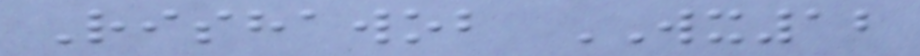Rishawob WX12
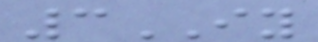3IY
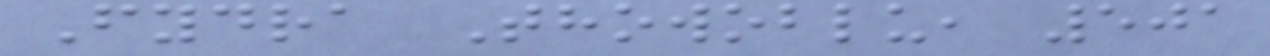Fydra Thowoblu, 501
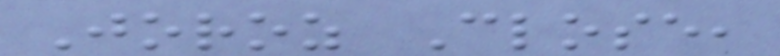Joroz Close,
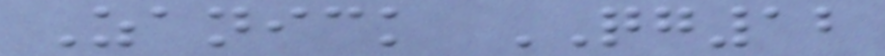Zanick QG12
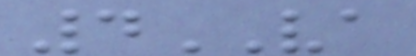4VA
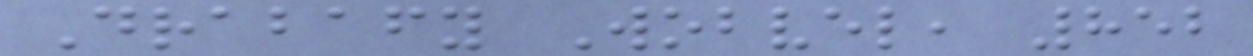Drabafy Wobvel, 852
